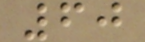60
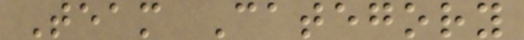Team Category
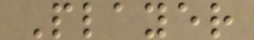Player
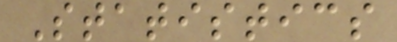Statistics
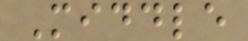Middle
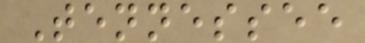Tennessee
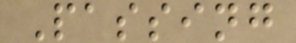Passing
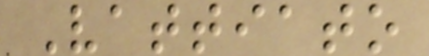Vattiato
